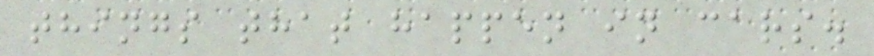things that happen in cars.
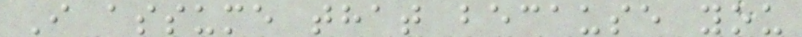I assume that because you
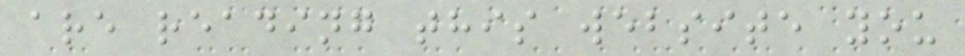are reading this website you
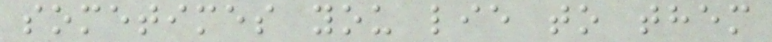sometimes you lie to them
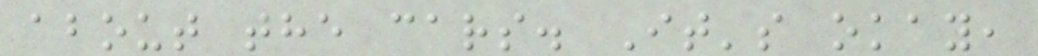about the cars. It's okay,
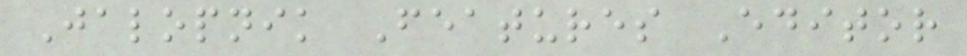Jalopnik Features Editor
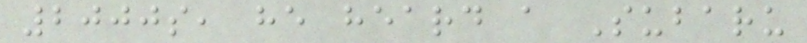2000s, he heard a Subaru
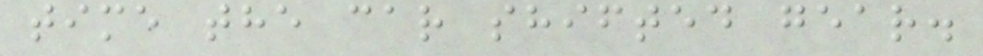time the car shifted gear.
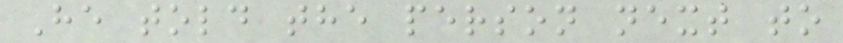He told the person next to
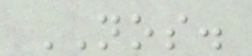NOS.
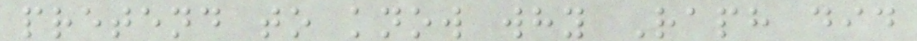pretend to know why Raph did
